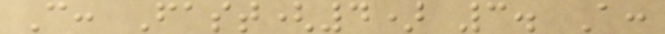C: Fast(4) 3. A:
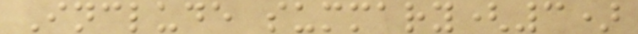Include summary(3)
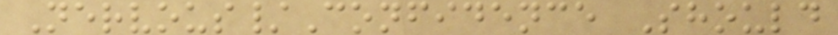Nervous/Confidence Should
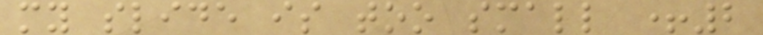my slide is too small +2
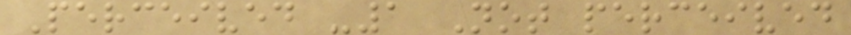Perceived -1 Not perceived
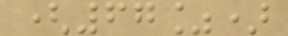(67%)
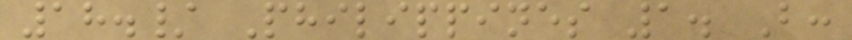18./ Philippines 1. B:
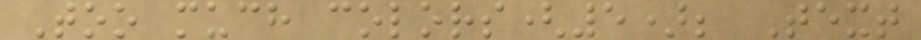Too much colors(5); Text
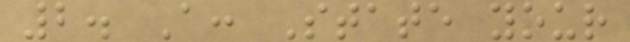2. A: State your
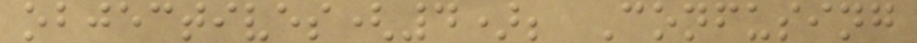objectives(4); Confusing
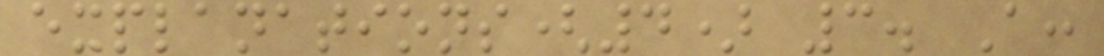explanations(4) 3. A:
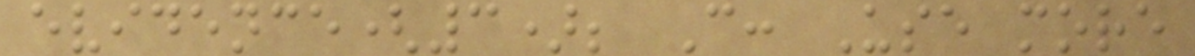evidence(3); C: Use more
